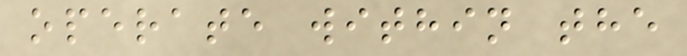operate within the
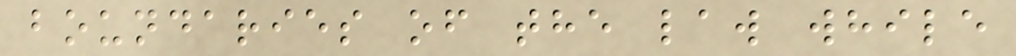boundaries of the law while
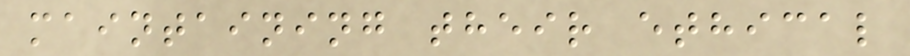maintaining their ethical
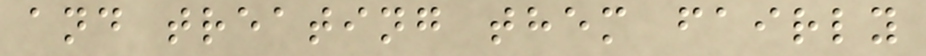and treating them fairly
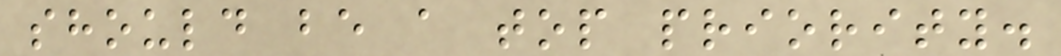should be a top priority.
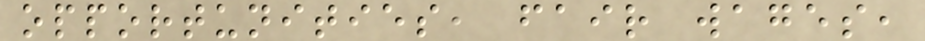opportunities, fair wages,
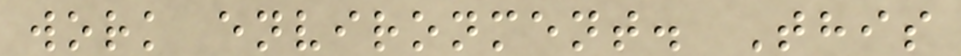work environment. This
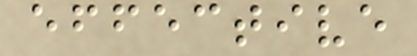effective
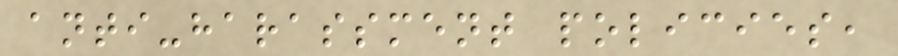anti-harassment policies,
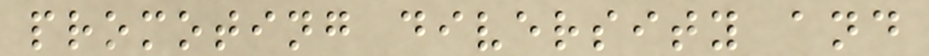promoting diversity and
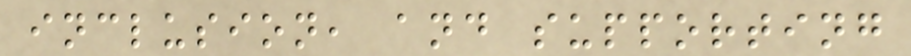inclusion, and supporting
